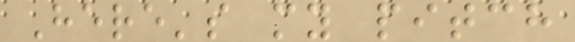Here's my pitch
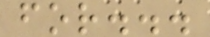for...
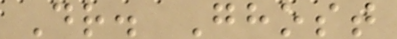Dr. Ghost
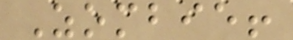Zombie!
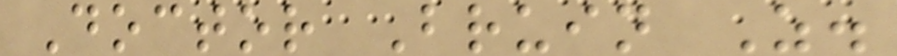Doctor Bruin Z.
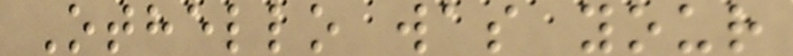Othello was your
